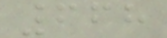668
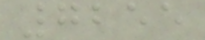7255
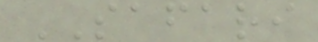SAFARI
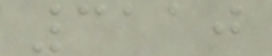3110
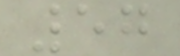57
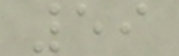59
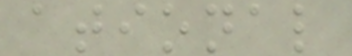ational
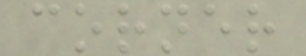corner
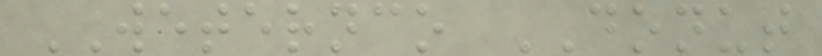WETERNCO DONUT
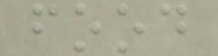food
